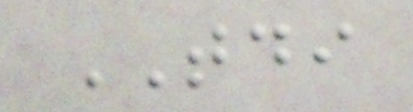TDI
